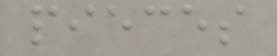pieces
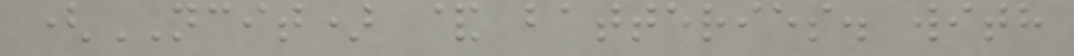(NCIT) & batteries. with
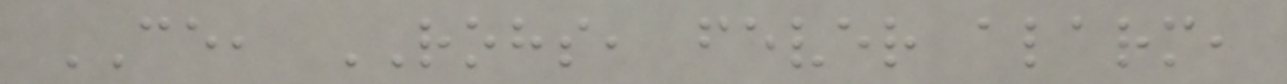CE, ROHS, fever alarm,
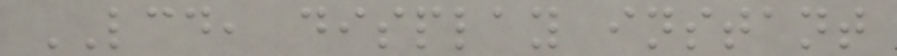LCD, display instant
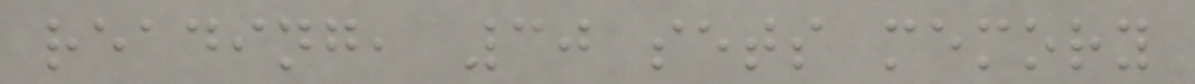reading, 30 sets memory
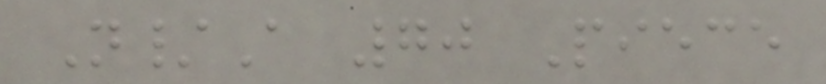N/A 70 Piece
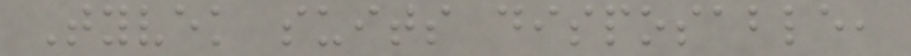Tyvek suits disposable,
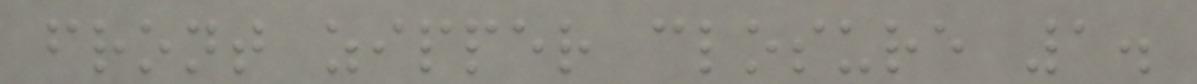front zipper closure 1.
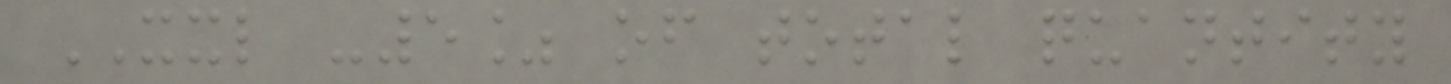XXL -5% of total quantity
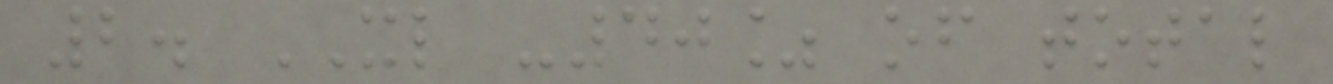2. XL -40% of total
